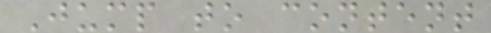Jump to content
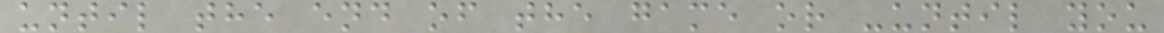until the end of the game or -until you
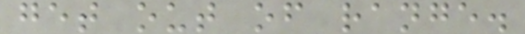get out of range.
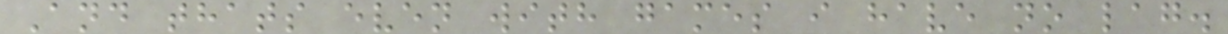And thats even with games i have no lag.
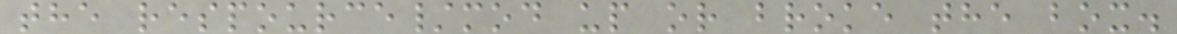the respource/mod up or broke the box.
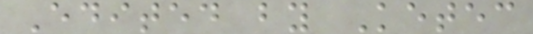Edited by Ketec
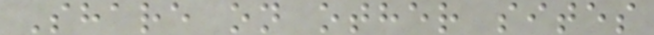Share on other sites
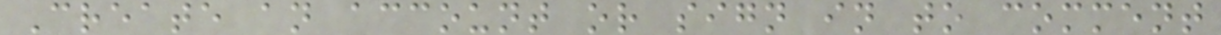Create an account or sign in to comment
